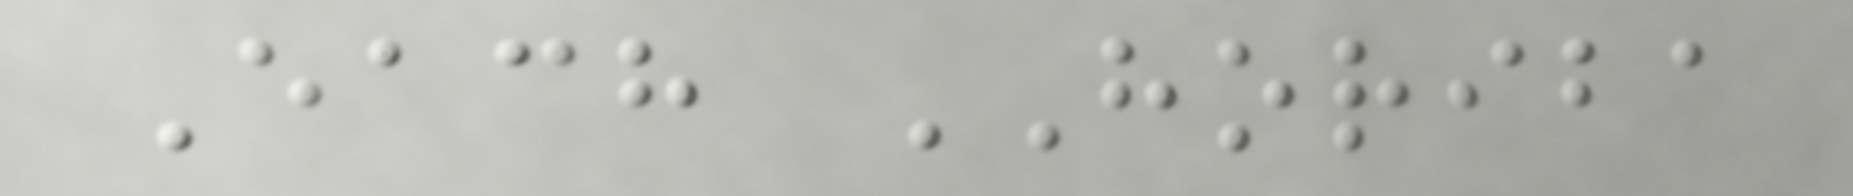Each HORIBA
